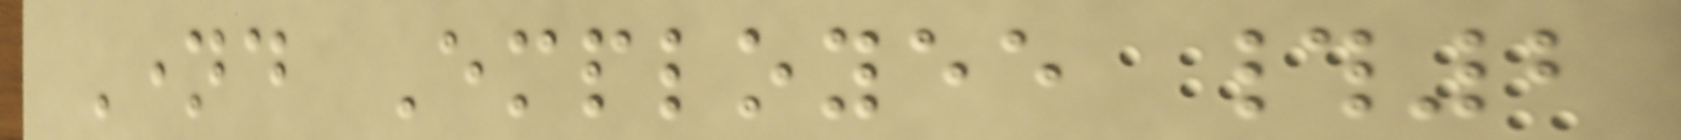Named Employee #2
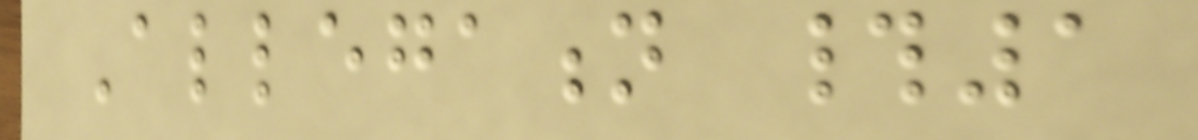Allegation #1
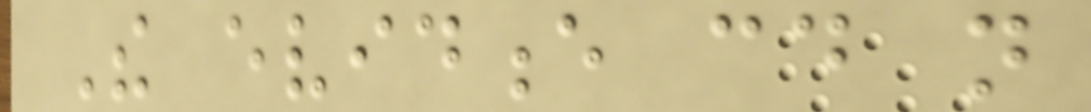The evidence could not
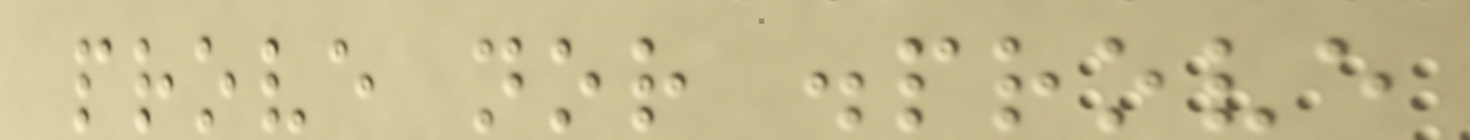prove nor disprove
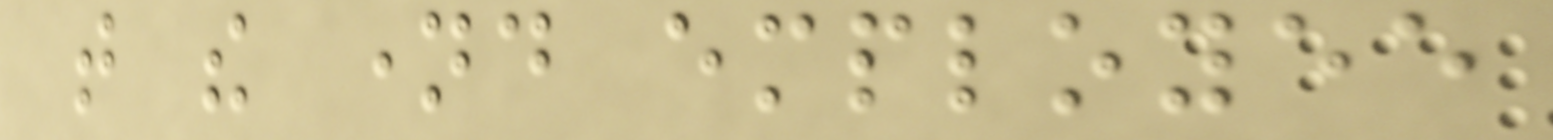that the named employee
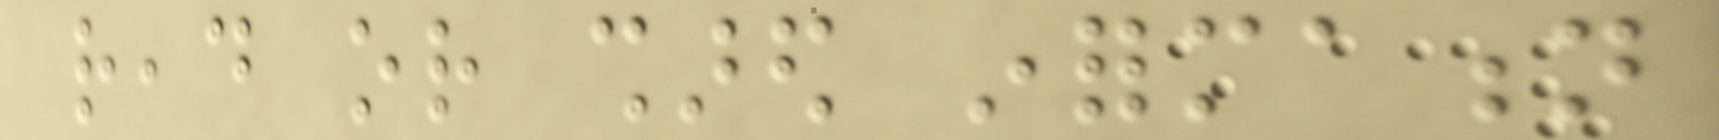read or shared information
